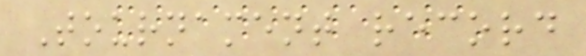Tournament record
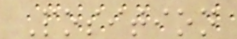Position
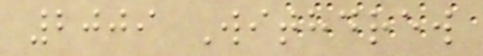2009 Withdrew
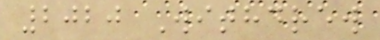2020 Withdrew
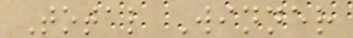Total Winner
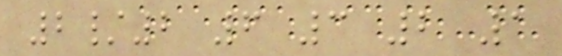2/2 6 3 2 1
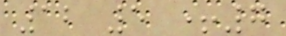12 5 +7
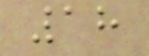18
